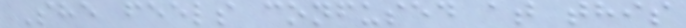She feels confused at this
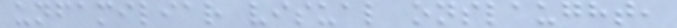unfamiliar visual onslaught,
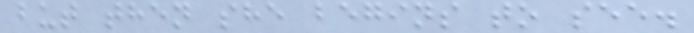but then she begins to see.
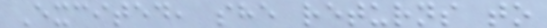Excited, she returns to
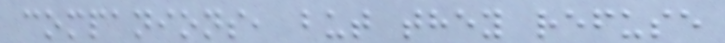companions, but they refuse
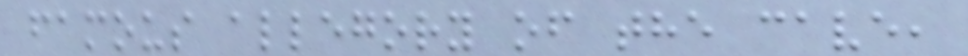famous allegory of the cave,
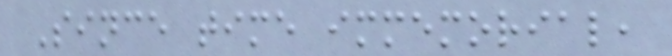Since time immemorial,
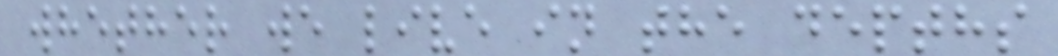whether we live in the depths
